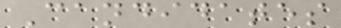Candidates
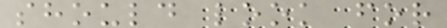should look for
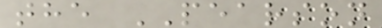the PEARSON
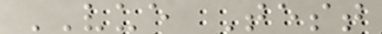VUE Test
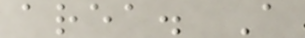area. A
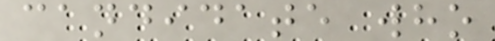candidate who
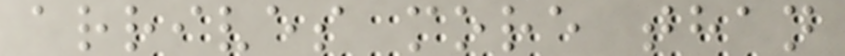arrives more than
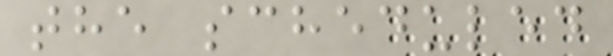the scheduled
